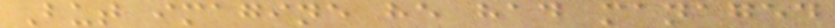But imagine he had managed
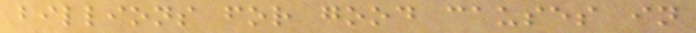billions for good causes in
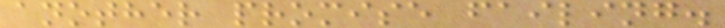another promise failing.
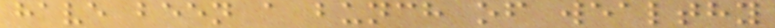have been a bunch of wealthy
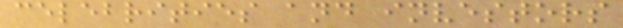celebrities and investors
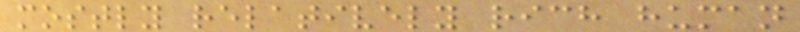mostly relatively rich human
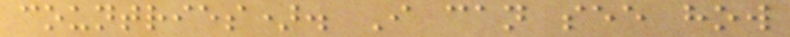countries). I can see how
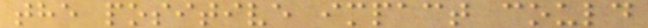the positive impact could
